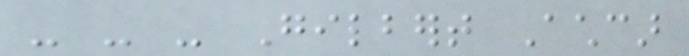- - - Gilbert Achcar
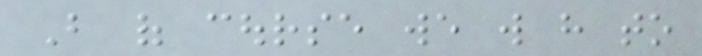But of course we will have to
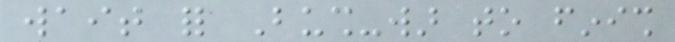wait for Bush-war to finish
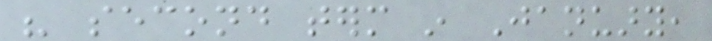his second term in January,
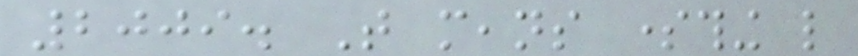2009. That means something like
